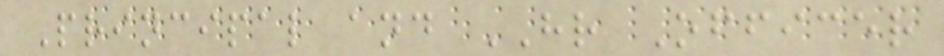Principal and HR Officer
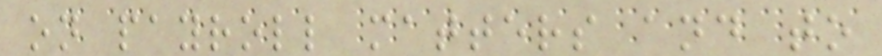on payroll matters and to
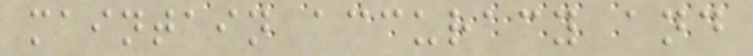maintain accuracy and
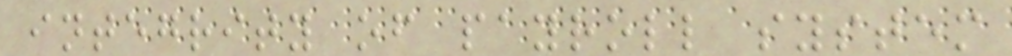integrity of payroll system
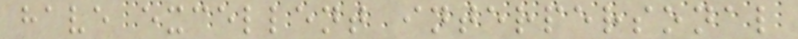have excellent interpersonal
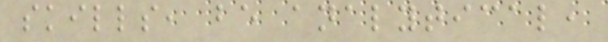skills, be analytical,
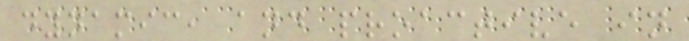dynamic, and proactive in
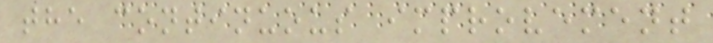the continuous improvement
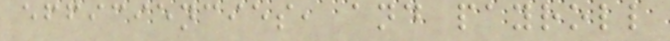efficiencies, and payroll
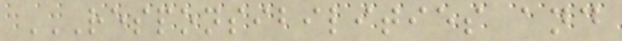RESPONSIBILITIES AND
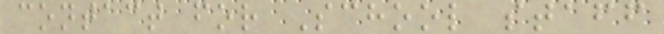contact for School staff
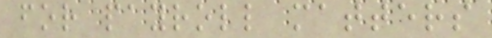for payroll matters
